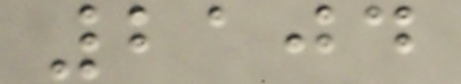2104
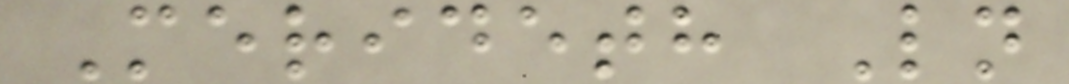Merideth Ln
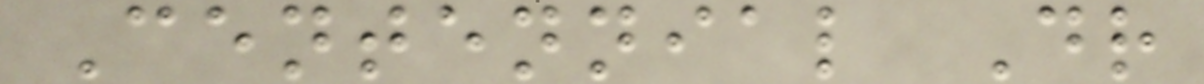Centennial Dr
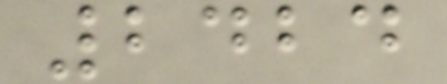2424
